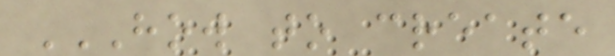HOW TO CREATE
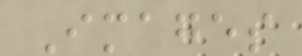Images
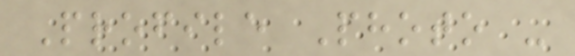Profile Photo -
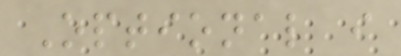Optional i
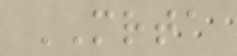MRTA
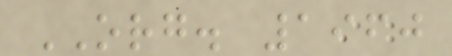ORG. 1960
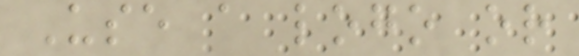Use a logo or
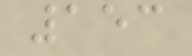153
